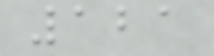121
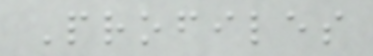Profiles
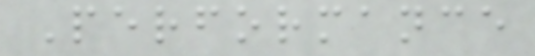Performance
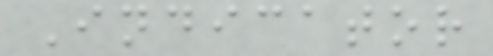Indicator
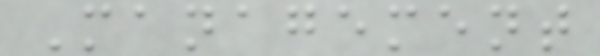Management
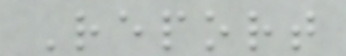Report
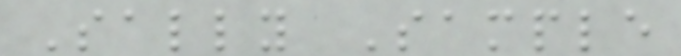Sally Sample
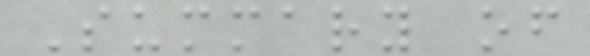Summary of
